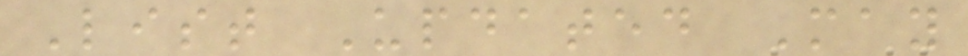List Updated May
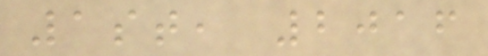1st, 2016
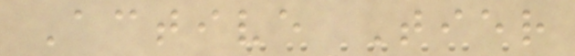Active Tier
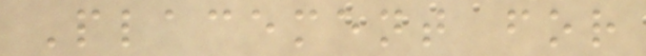Placement for
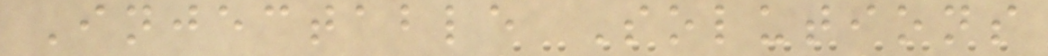Injectable Solutions
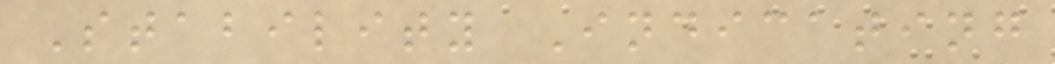Stability Indicating
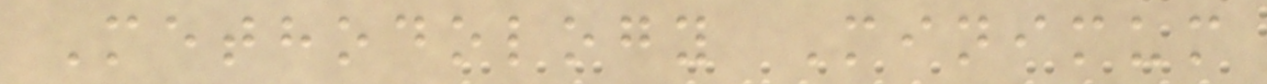Methodology Minimum
